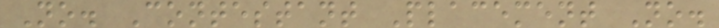No. Contestant Placement No.
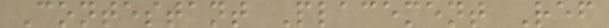Contestant Placement Ref
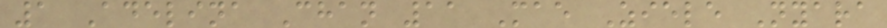1 Adelina Chan 11 Mae Ziele Nyara
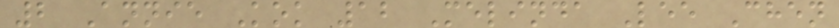2 Annie Kok 12 Melinda Lee Chen
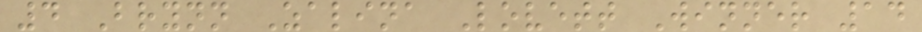4 Brynn Zalina Lovett Winner 14
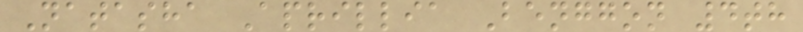Natasha Aprillia Benggon 4th
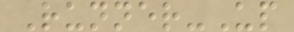Runner-Up
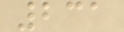231
